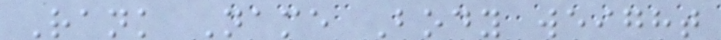Rank Name Body weight
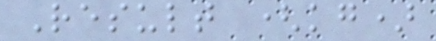Result (kg)
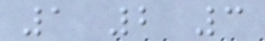1 2 3
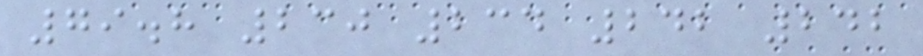79.8 230 234 242 242
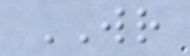WR
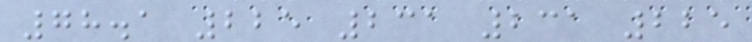78.1 225 231 231 225
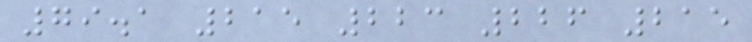79.1 215 223 226 215
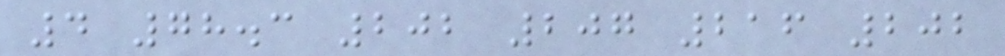4 78.3 202 207 216 202
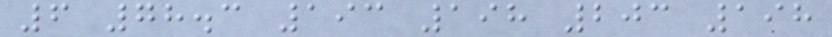6 78.3 193 198 203 198
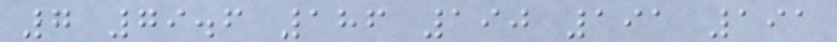7 79.6 186 190 191 191
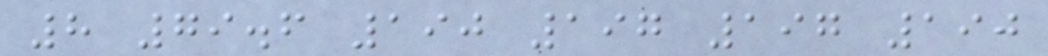8 79.6 190 197 197 190
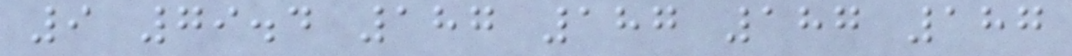9 79.4 187 187 187 187
